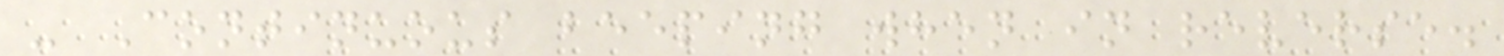- Continuous beeping when in reverse.
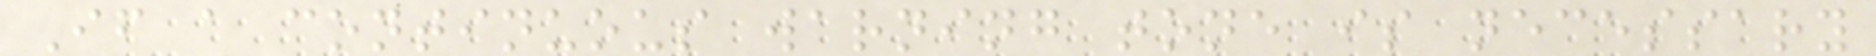If a continuous warning tone is necessary
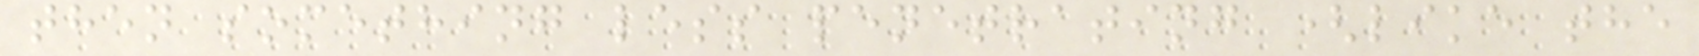then something less penetrating (like the
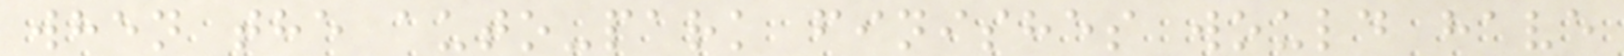when the auto-park finishes would have
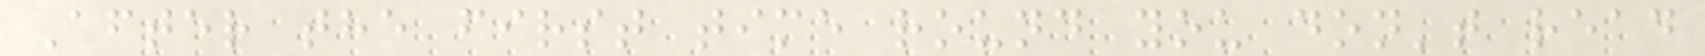After the first time round you don't read
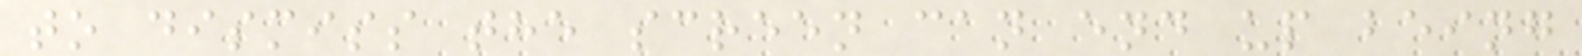to dismiss the screen can end up being
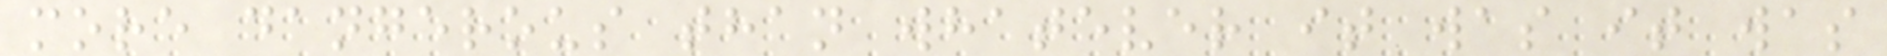more dangerous than whatever it was it was
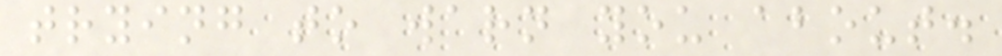trying to warn you about.
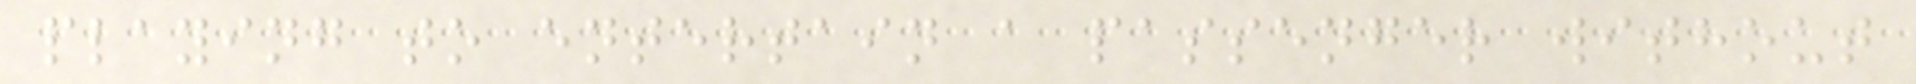playing to entertain a passenger without
